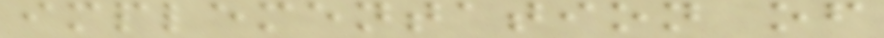implementation of
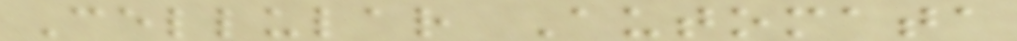Cellular Automata
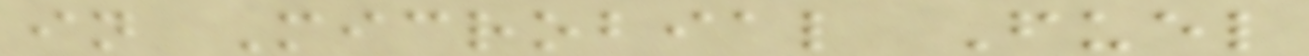in Microbial Fuel
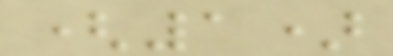(1)
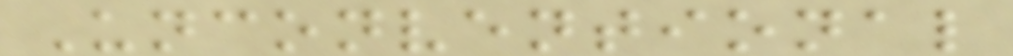Unconventional
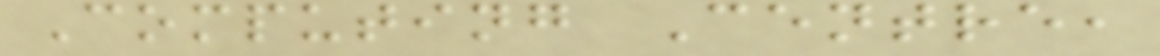Computing Centre,
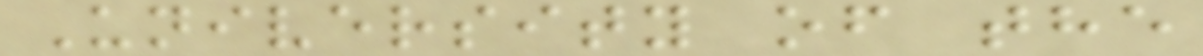University of the
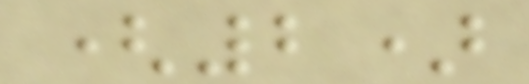(2)
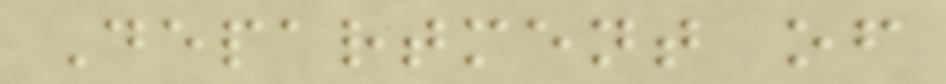Department of
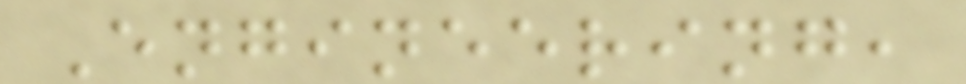Engineering,
